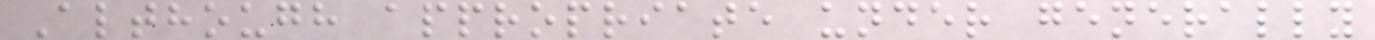Although appropriate under generally
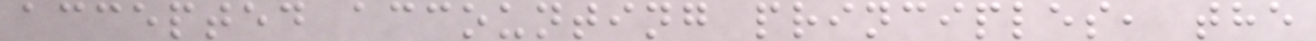accepted accounting principles, the
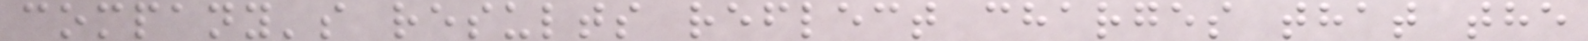company's results reflect charges that the
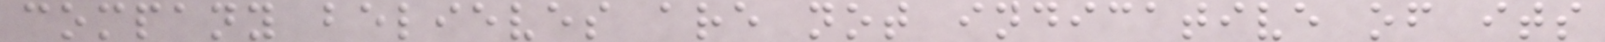company believes are not indicative of its
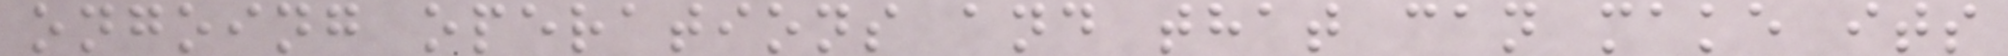ongoing operations and that can make its
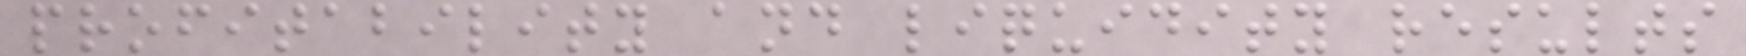profitability and liquidity results
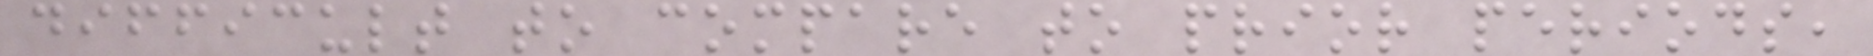difficult to compare to prior periods,
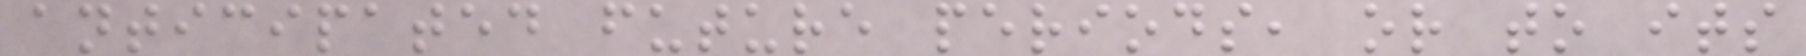anticipated future periods, or to its
